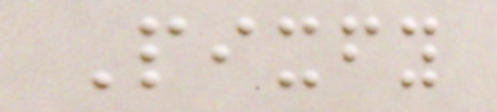Pixfy
